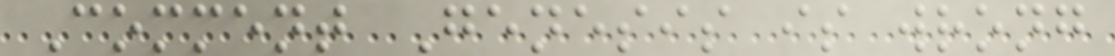Comment Genesis is wrong
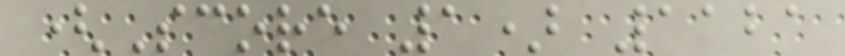(Score 1) 1121
